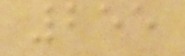255
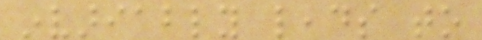invariably leads to
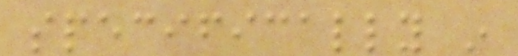specifically in
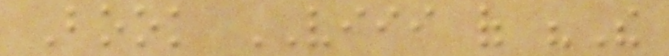Book VIII of "The
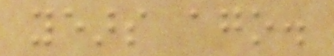years ago.
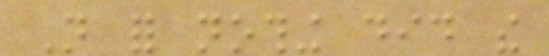Not for nothing did the
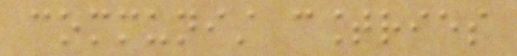communist countries
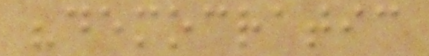"democratic
